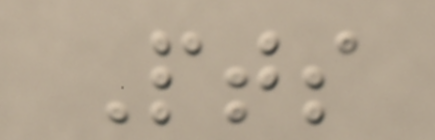Pts
